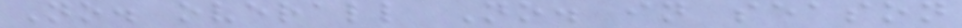No. overall No. in season
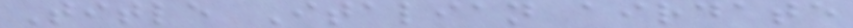Title Italian airdate
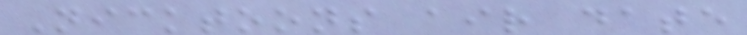Nicktoons air date
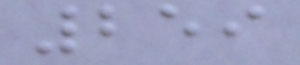259
